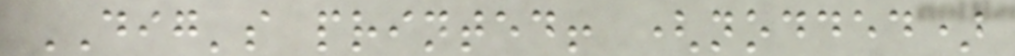DIG's printed! (nodded)
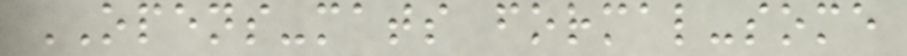OPENS-mats formal-some
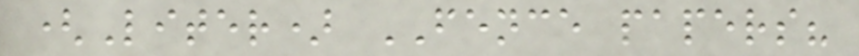(Liter) FENCE papers?
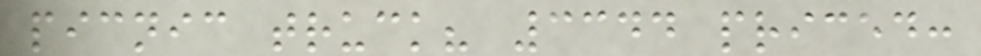picnic truck? 3344 priced:
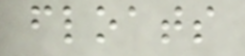floats
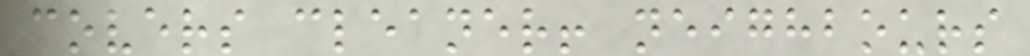covers cleaner! neighbours
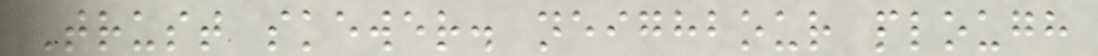Trust skewer. neighbour plough
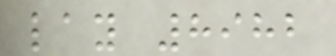lay 8982
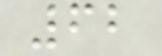62
